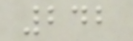242
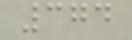374
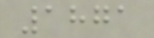1871
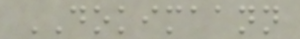DOKIMAANN
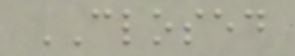CLOSED
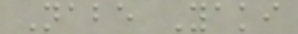Nabe Yaki
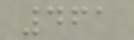461
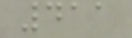411
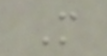M
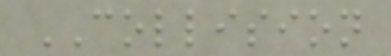COLLISION
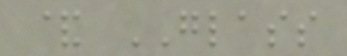& GLASS
